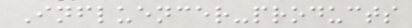Influencer-products
